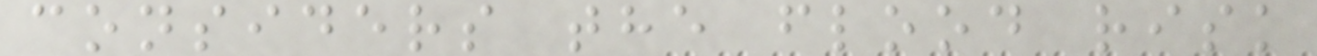considers the flood risk
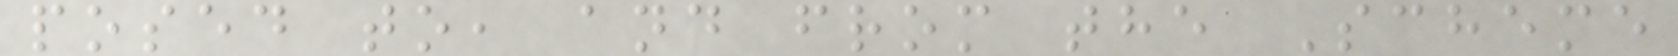posed to, and from the Scheme
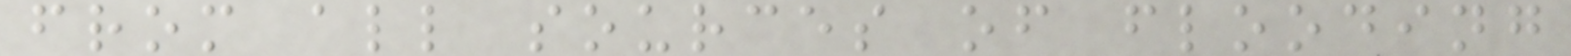from all sources of flooding
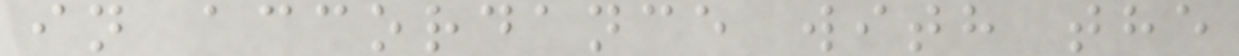in accordance with the
